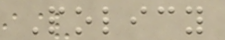Policy
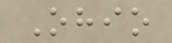Ohio
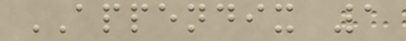APPENDIX 1
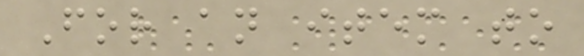For an item to
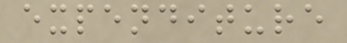expenditure
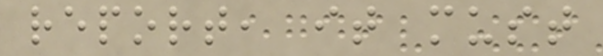report, it must
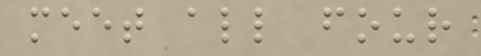meet all four
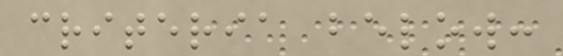criteria below:
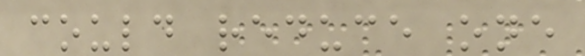could reduce one
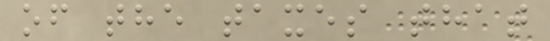of the taxes that
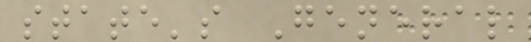state's General
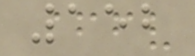152
